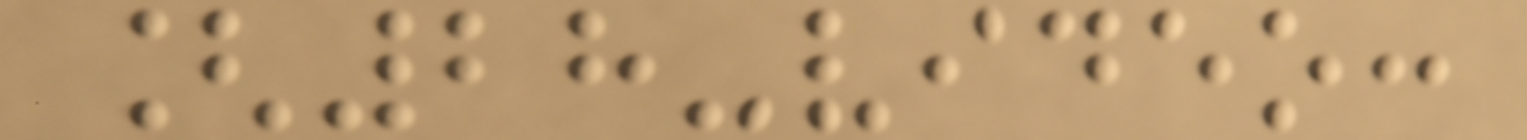[28-video:
